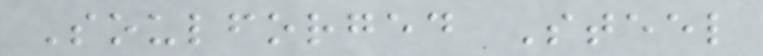Soulforged Steel
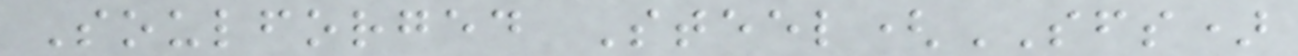Soulforged Steel(SFS)
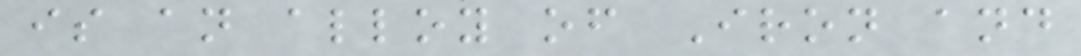is an alloy of Iron and
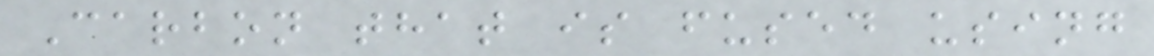Carbon that is fused using
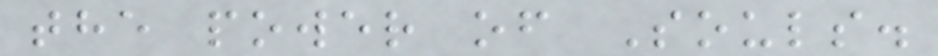the power of Souls.
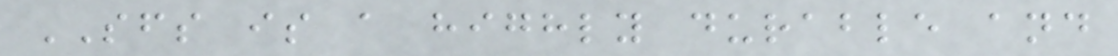SFS is a highly durable and
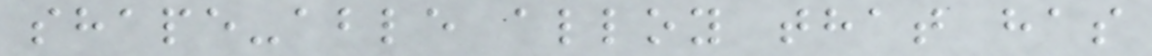shape-able alloy that has
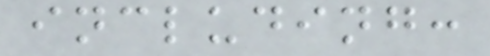including:
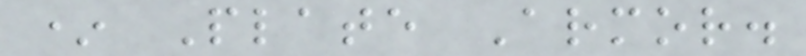* Plate Armor.
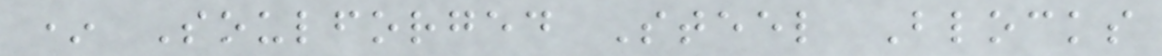* Soulforged Steel Blocks
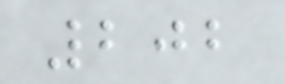202
